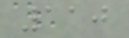110
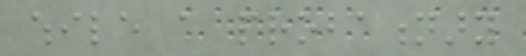while a probationary
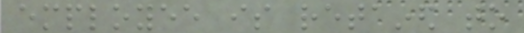employee is retained to
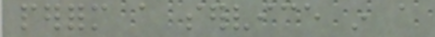perform a service in a
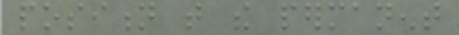position that the permanent
